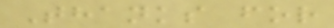Thanks for
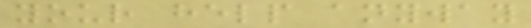your help anyway
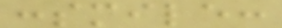:smile:
